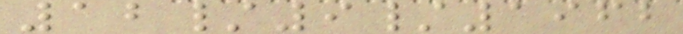12/9/1962
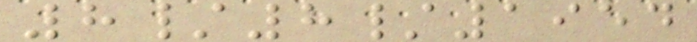8/8/1954
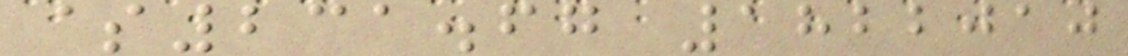$231.67 1822010
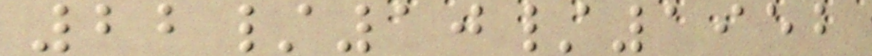22/10/1952
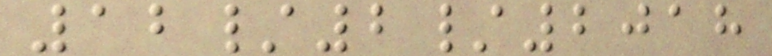12/2/2018
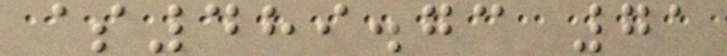$489.73 71
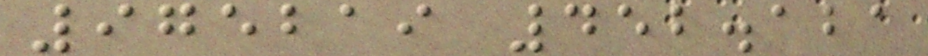975219 452.121
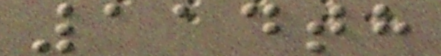114th
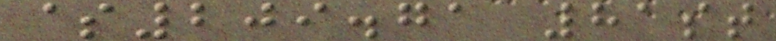$209.71 81st
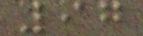97
